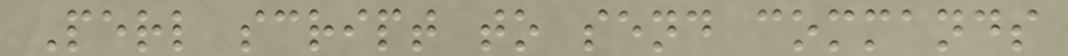Perl script to send commands
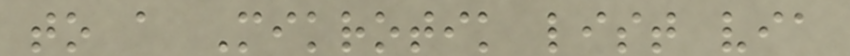to a Mikrotik list via
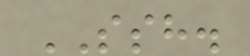SSH.
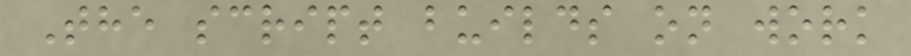The script builds on work
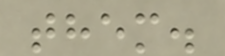them.
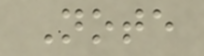Note
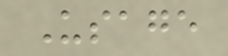Usage
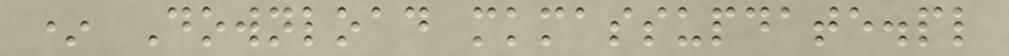* Download mkmassupdate.pl
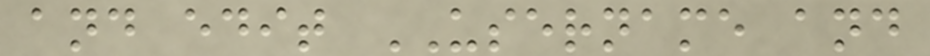and edit USERNAME and
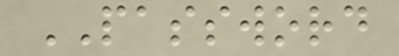PASSWORD
